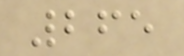265
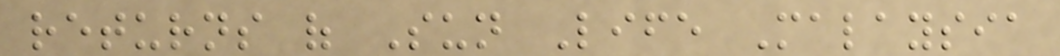returns of Sun Life Malaysia
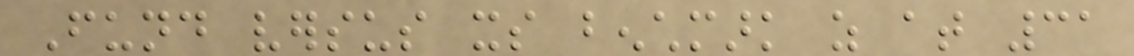Fund versus its benchmark as at 31
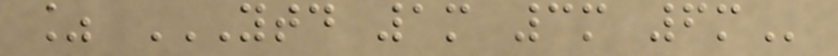% YTD 1M 3M 6M
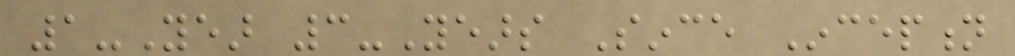1-Year 3-Years Since Inception
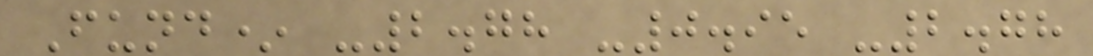Fund* -2.78 -0.95 -2.78
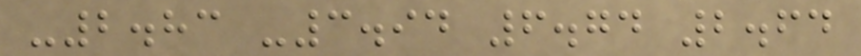-2.83 -3.94 6.74 2.64
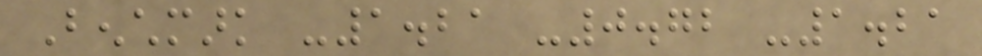Benchmark -1.21 -0.72 -1.21
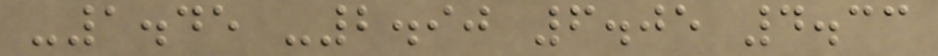-1.45 -2.90 6.05 4.33
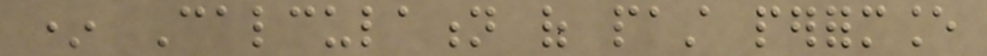* Calculation of past performance
